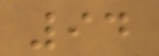94
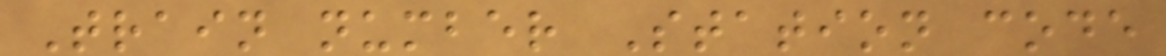Train number Station code
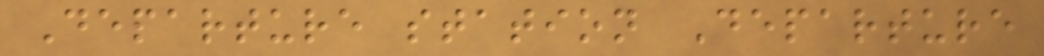Departure station Departure
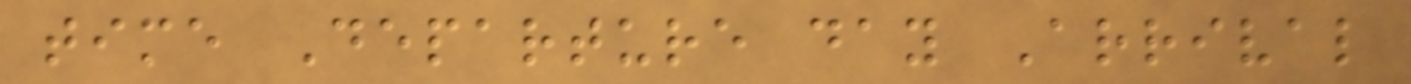time Departure day Arrival
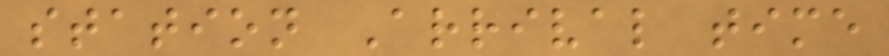station Arrival time
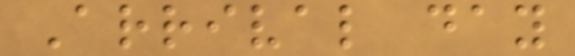Arrival day
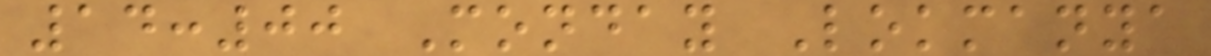14:00 Monday Lokmanya
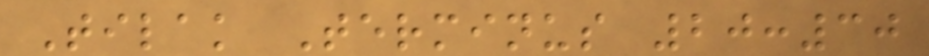Tilak Terminus 20:30
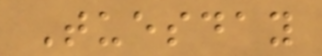Tuesday
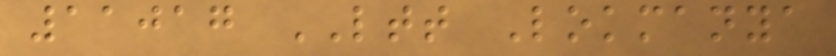11017 LTT Lokmanya
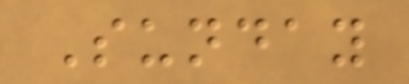Sunday
